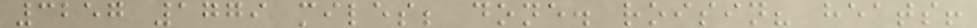3257 1779 miles; done. roisin? heats!
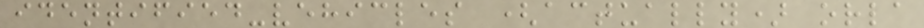identified-vehicles (actually) orla
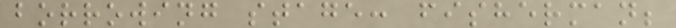borrowing stage: fisherman;
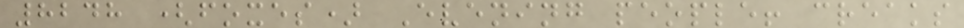8248 (foxes) Evening people! creaks
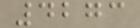4273
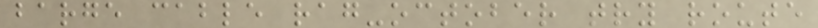barge cable rag-october try route
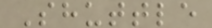Shuttle
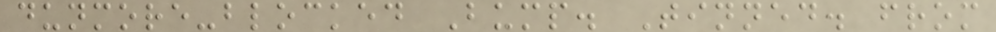dunmore-blocked Bump. Tinned. from
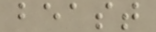beast
